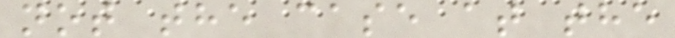not the case at the
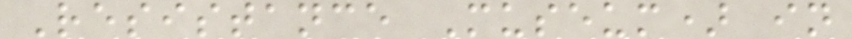Resistance Museum) in
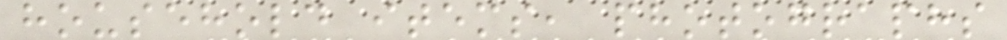household items, photographs
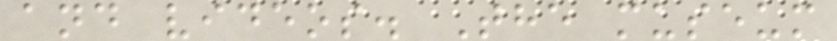and videos. The museum
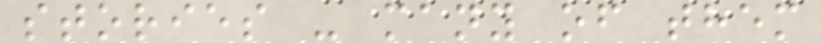stories - many of them
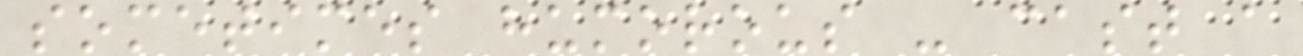sometimes humorous - cast a
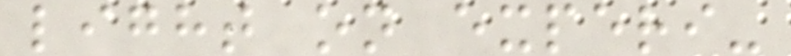light on experi-
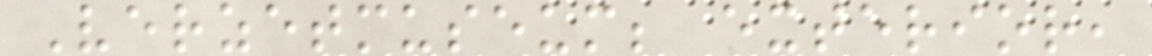Verzetmuseum; exterior,
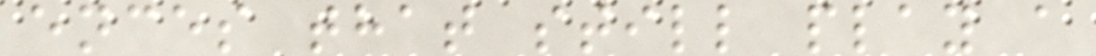ences that still play a
